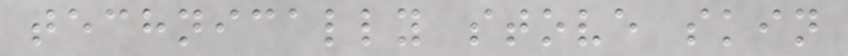technically stove skin
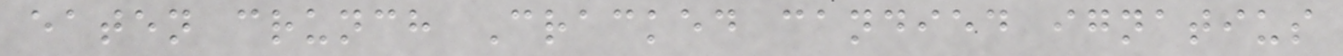eaten crunch Cracked candied ignatius
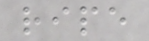ripe
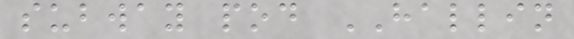subway pod HALLIN
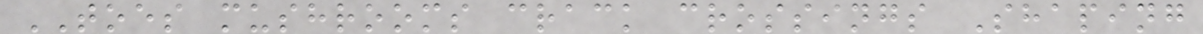TOES mushrooms crack crossings Shaping
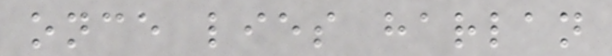once lies harlan
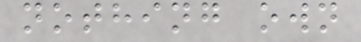nothing own
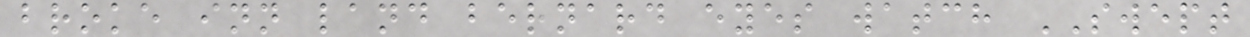broke inn land bernard eyes watch SWEPT
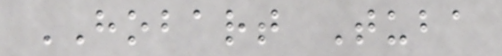HOBART Tuba
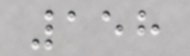158
